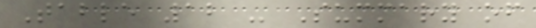Table 12 - Summary of
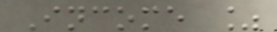Income %
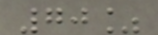70%
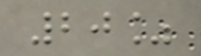20%
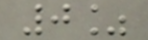0%
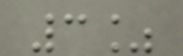3%
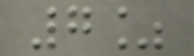7%
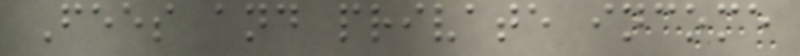Fees and private income
